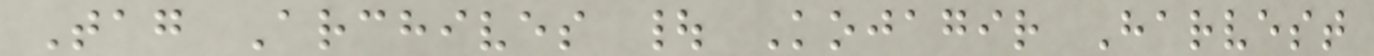Tag Archives | Kojagir Harvest
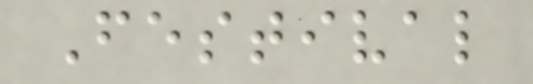Festival
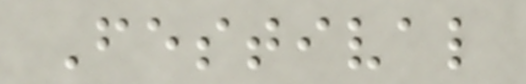Festival
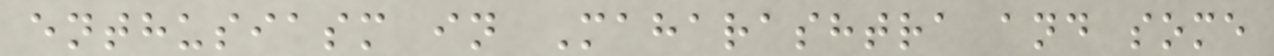enthusiasm in Maharashtra and some
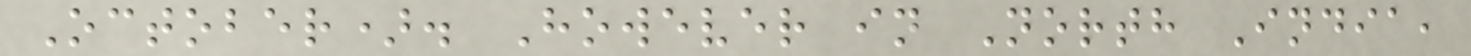October). However in North India,
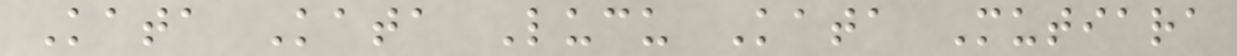Kata Kata Lucu Kata Mutiara
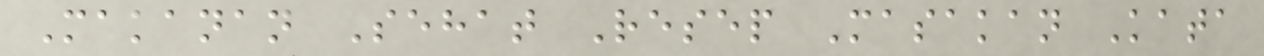Makanan Sehat Resep Masakan Kata
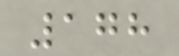178
